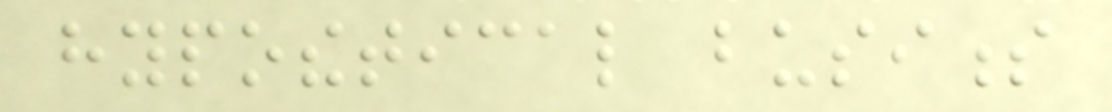hypothetical business
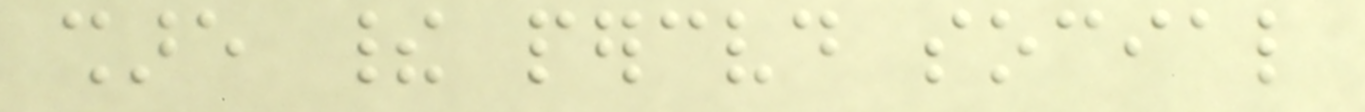share their perceived social
